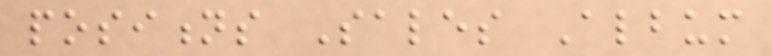positions Sales Album
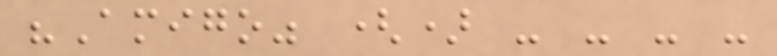"Amigo" () - - - -
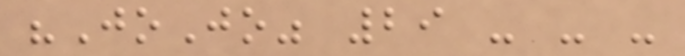"JoJo" 29 - - -
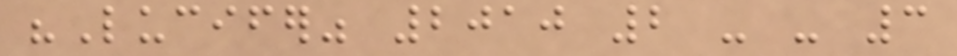"Lucifer" 2010 2 - - 3
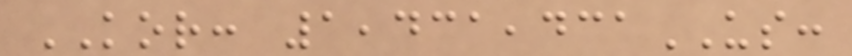KOR: 1,431,431US:
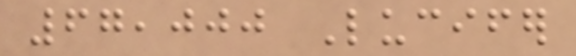67,000 Lucifer
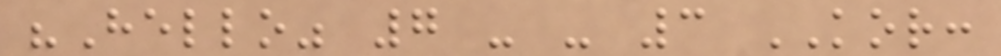"Hello" 7 - - 3 KOR:
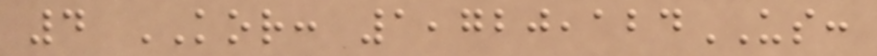4 KOR: 1,720,124US:
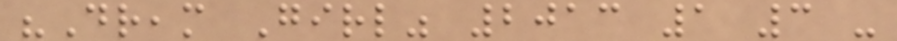"Dream Girl" 2013 1 3 -
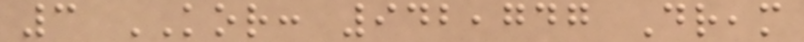3 KOR: 942,747 Dream
